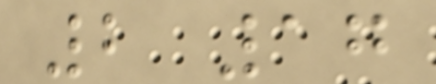2 17
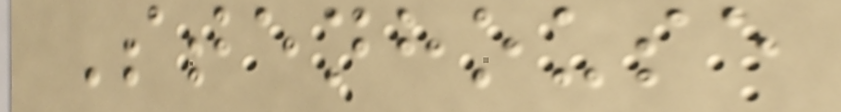Stenhouse
